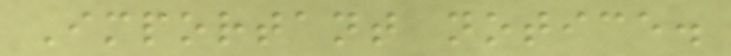Important notice.
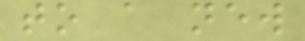to a new
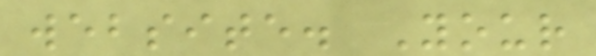website. Your
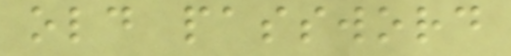old password
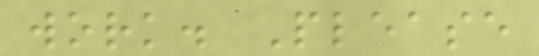work. Please
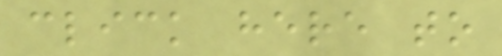click here to
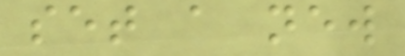set a new
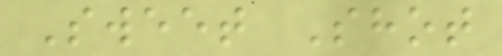Sweet Shot
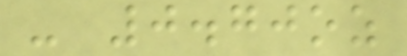- 0.70oz
